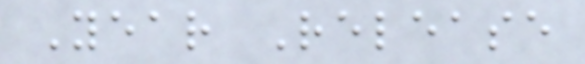Year Release
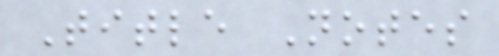Title Notes
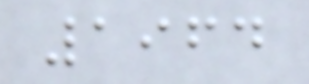1964
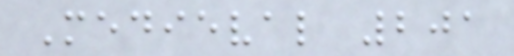Medieval 201
